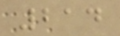214
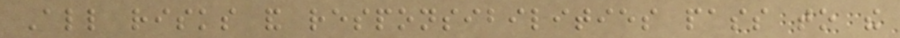All risks and responsibilities pass to the
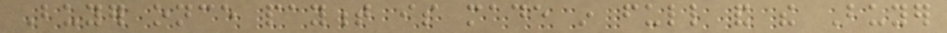Buyer once payment is made in full and the Buyer
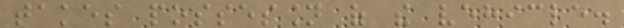takes possession of the vehicle.
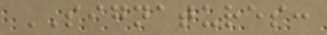SIGNATURES:
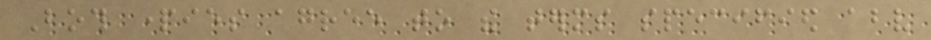Both parties agree to the terms specified above
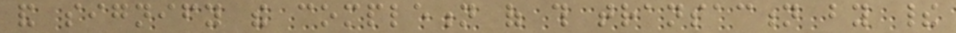and signify the completion of this transaction by their
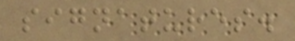signatures.
